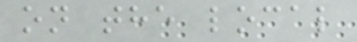on the local
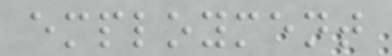employment
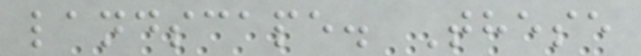landscape. These
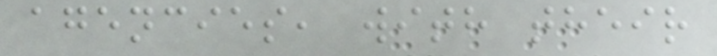agencies, with their
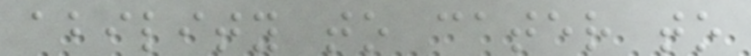ability to cater to
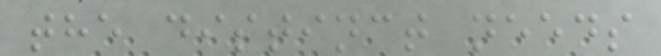the distinct needs
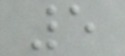5
